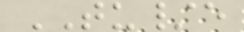TU/e
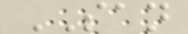SAN
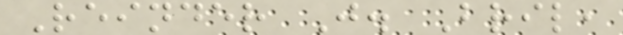Reinder J. Bril,
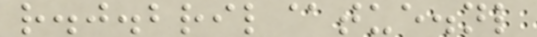r.j.bril@tue.nl
